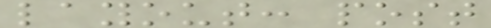layout: post
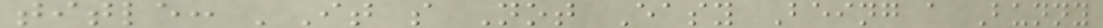title: 'It s Not Easy Being a Bunny
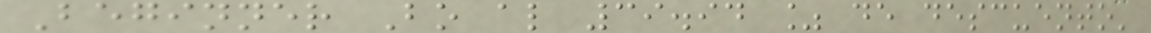Beginner Bo al 39.94 % de descuento'
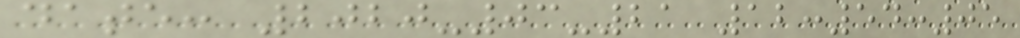date: 2020-03-21 12:54:05
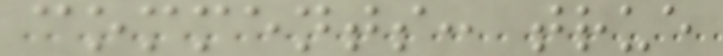comments: true
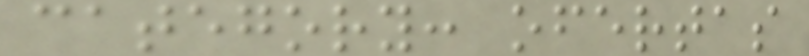category: ofertas
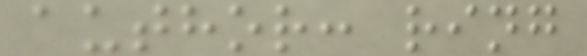author: ring
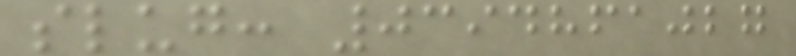slug: 0394861027
